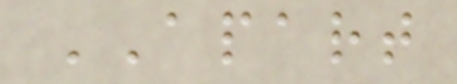APART
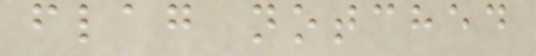flag notched
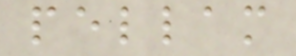pellam
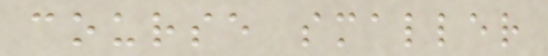course smaller
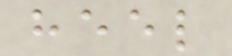heel
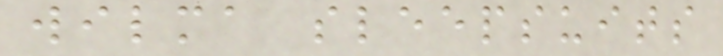wilma sleepsuits
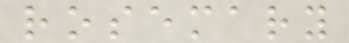rosemary
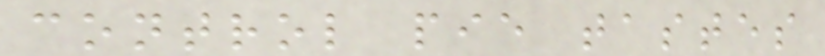control pie tastes
